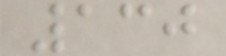130
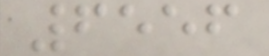6556
